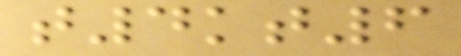t4kt6
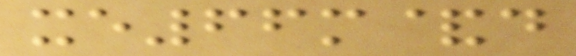xe66m&d
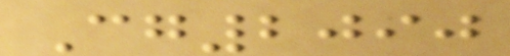Cg2090
